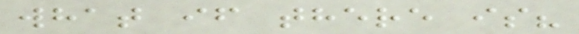what if there is?
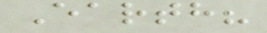Earth?
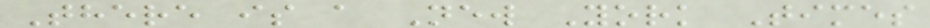There is a New York Times
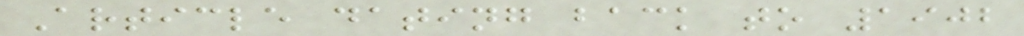Article dating back to 1902
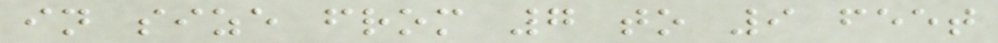in size from 7 to 9 feet
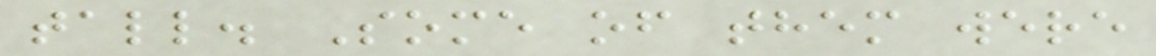tall. Some of them were
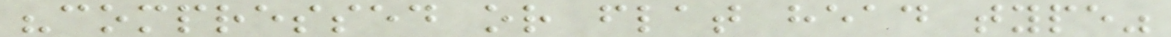"compressed or flat head type"
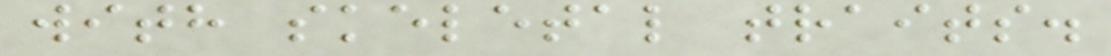with skeletal traits.
